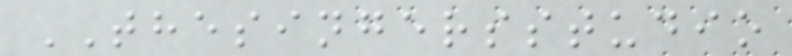THESINGERSSTUDIO
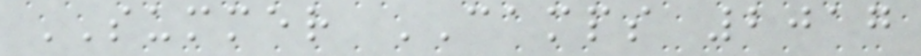SUMMER CAMPS 2017
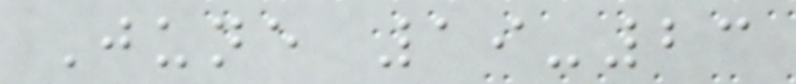June 19-23
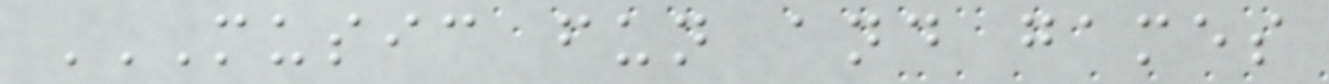MUSIC FUN AND GAMES
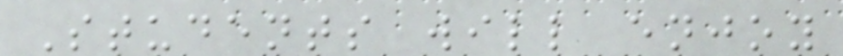Students will enjoy
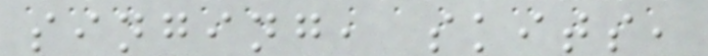singing, skits,
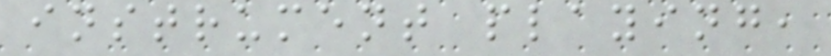instrument playing,
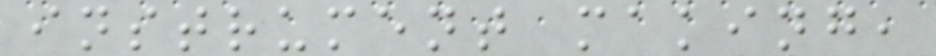instrument making,
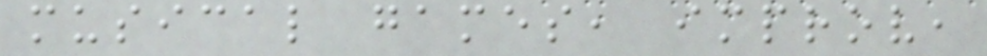musical games, improv,
